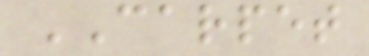CARPET
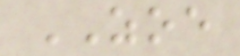ZOE
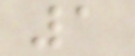1
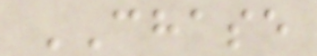CHASE
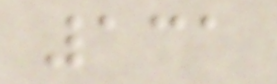131
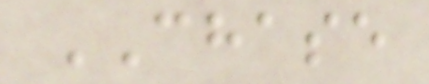CHASE
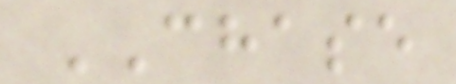CHASE
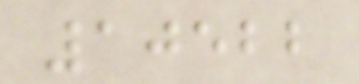10522
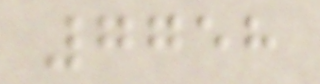7758
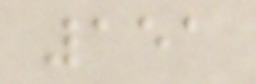151
